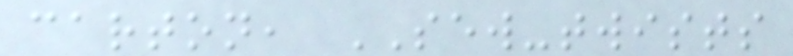carton, SEW-twists
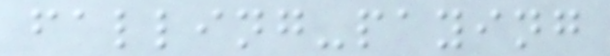falling-paying
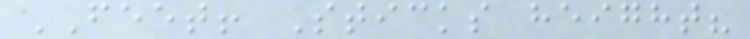FEET! Sticks height?
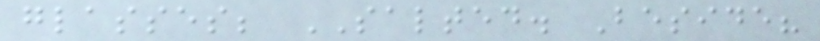glasses; SALTED. Beside?
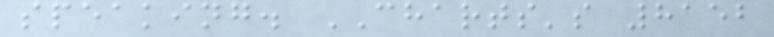speaking. CHARTS's 8152
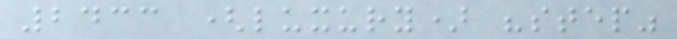2433 (luxury) "step"
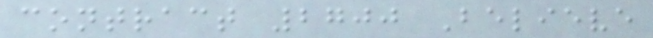contract 2700 Believe
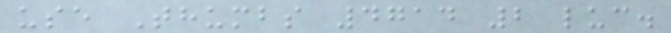use Thumbs 4714 2 luc.
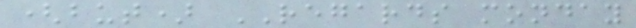(but) REGARDS monday
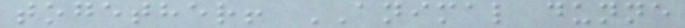together! ANIMAL dunne
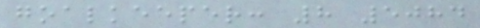goalkeeper: 8 5084
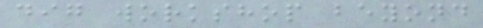dig workshop beyond
